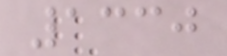1330
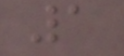1
